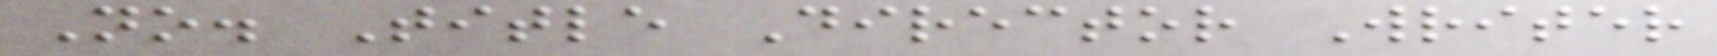No. Title Director Writer
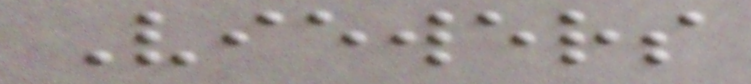Viewers
